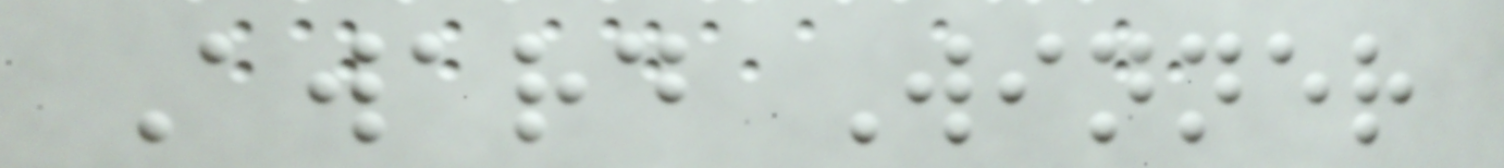Award Winner
